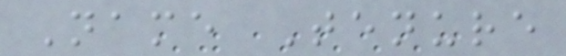Name Tenure
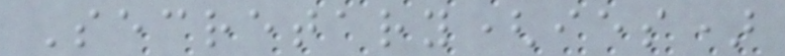Secretary(ies)
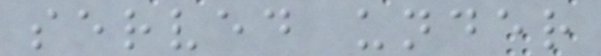served under
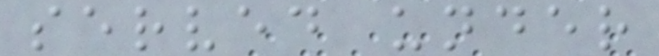served under
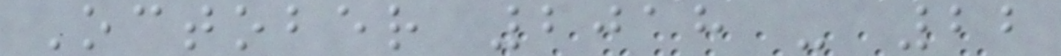October 2018 - 22
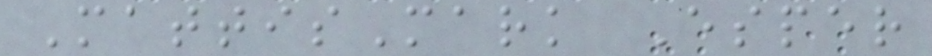MattisMark Esper
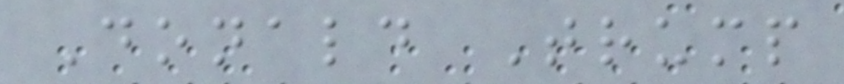Donald Trump
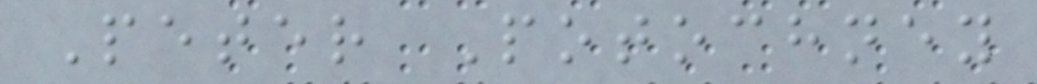Peter Potochney
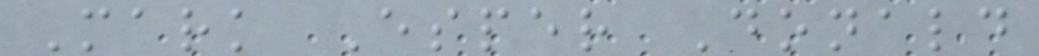Mark Esper Donald
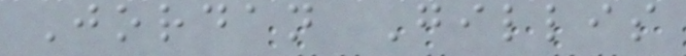Jordan Gillis
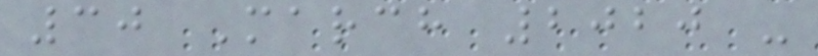30 March 2020 -
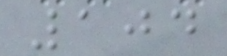104
